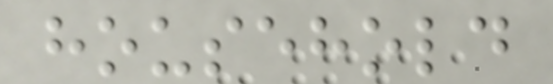household
